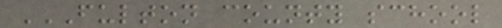FULTON COUNTY SCHOOL
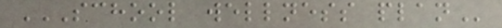SCHOOL WELLNESS PLAN
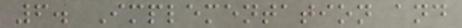6. Implementation and
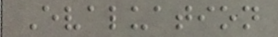Evaluation
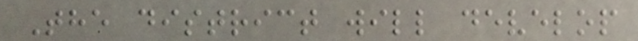The district will develop
